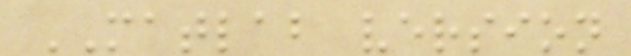MATLAB version
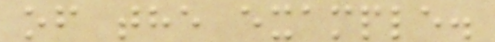of the example.
